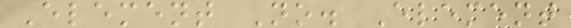Element No. Element
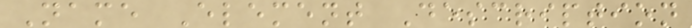Name Element Description
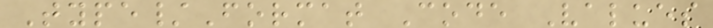Type/Format Code Values
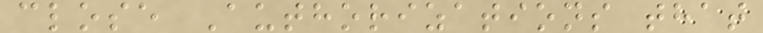close Authorizations that
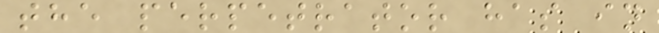the perpetrator has in
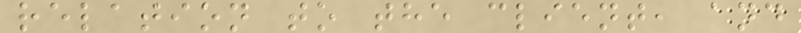relation to the client, and
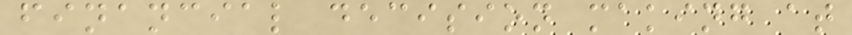financial decision making at
